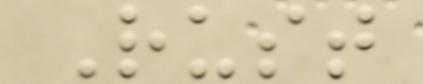Rust
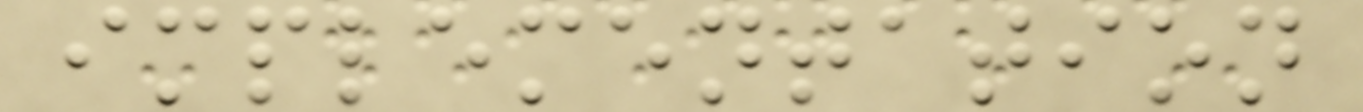implementation
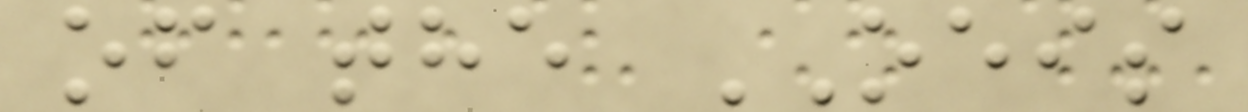of the OEIS
